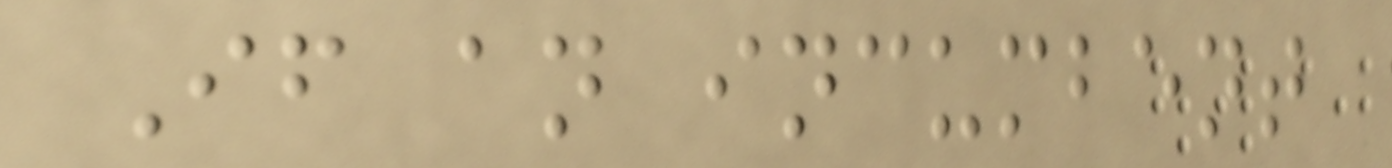If an incumbent
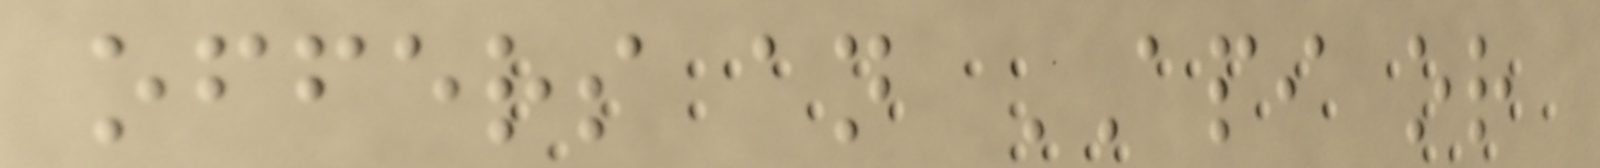offers an API or
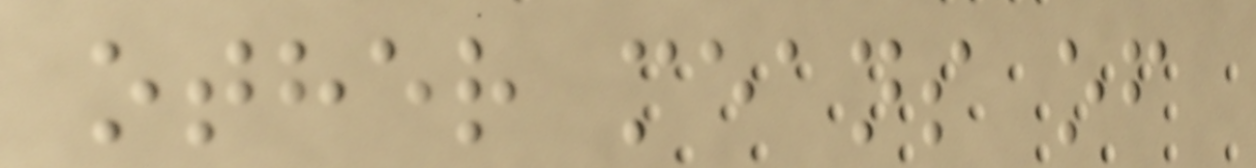other means of
